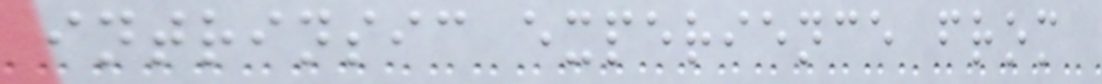intrinsic experience from
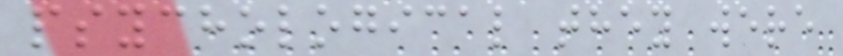psychological they were
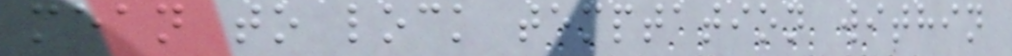mean to lock temptation within
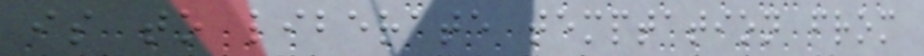is to liberate temptation from
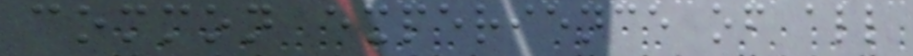common experience of all
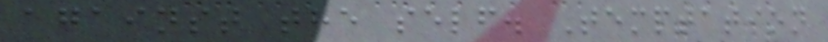against the self. Temptation
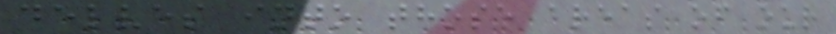delves into those areas of our
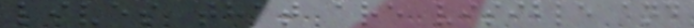lives that are visible and
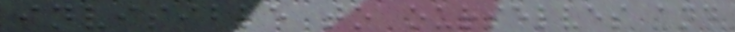invisible to ourselves and
